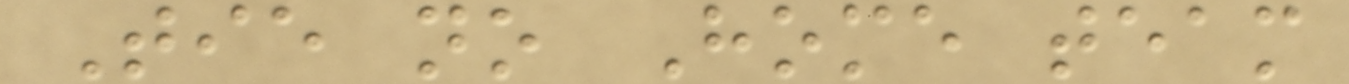Tie no Home team
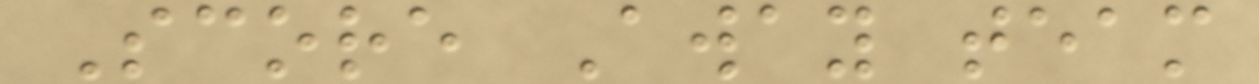Score Away team
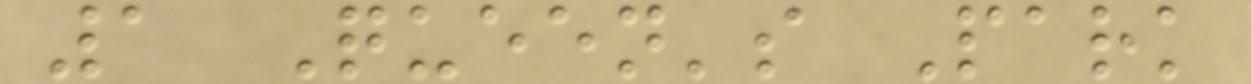1 Queen's Park
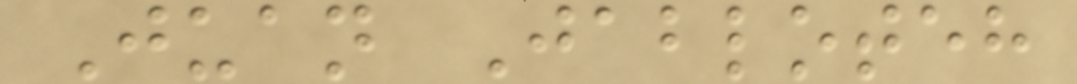Juan Jabloteh
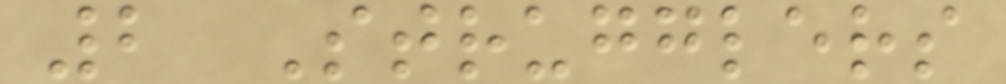2 Strugglers
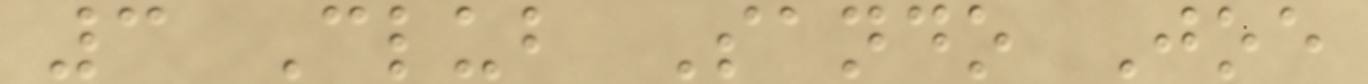3 Club Sando Joe
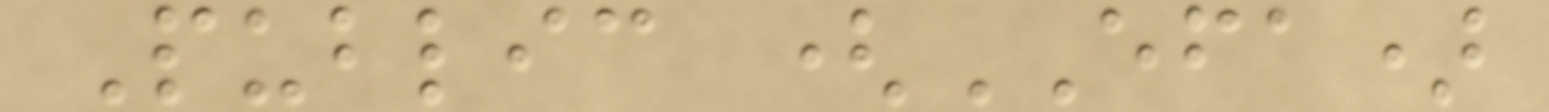Public (EFA)
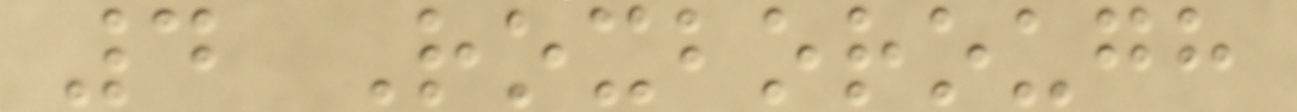4 Roxborough
